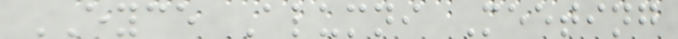EYCE Alumni Meeting
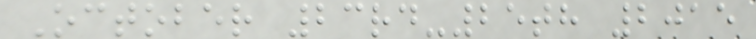October 23rd-25th 2015
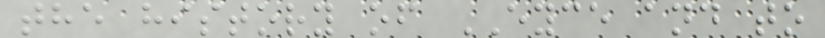the history of EYCE and to
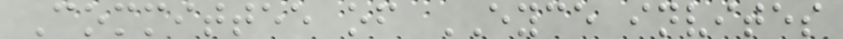Committee of EYCE invites
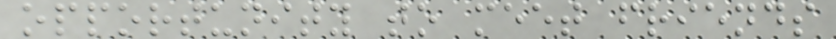opportunity to meet friends
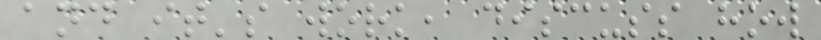and it's work, discuss how
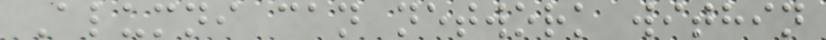Alumni can network within
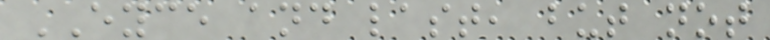EYCE and last, but not
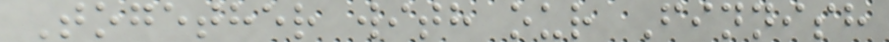Together with our Finnish
